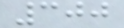300
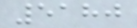5180
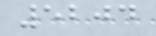5204
